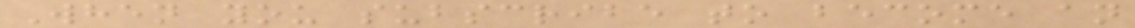When you subscribe to become an
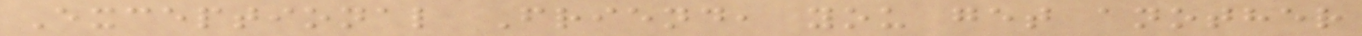Exceptional Friend, you get another
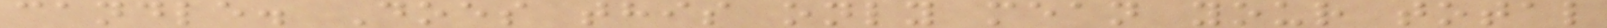candle. Does this only mean your total
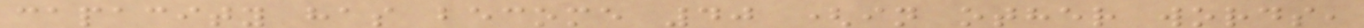capacity has become 40 (in other words,
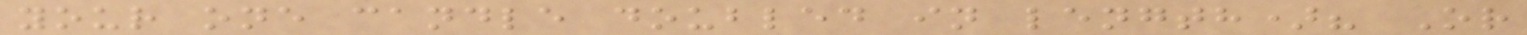your one candle doubled in length)? Or
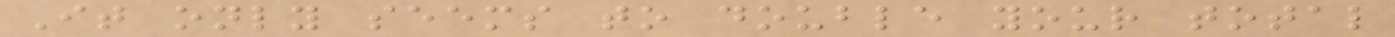It only seems to double your total
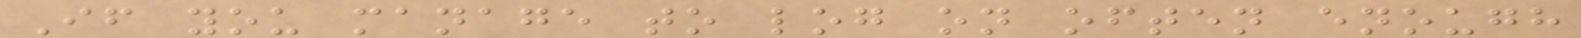If you manage to log on often enough
